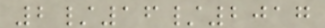2/16/2017
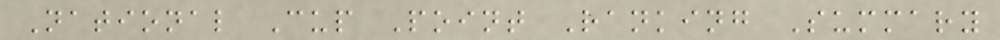National Cup Point Ranking Summary
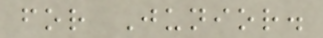for Junior.
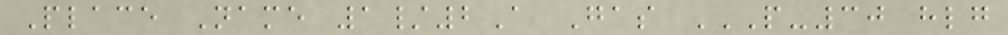Place Name 1/2A Gas P-30 HLG
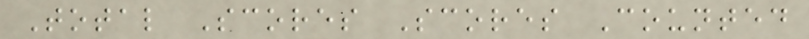Total Scores Scores Counted
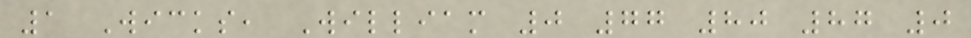1 Wicks, William 0 77 80 87 0
